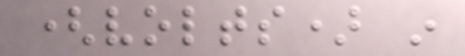(volts) in
